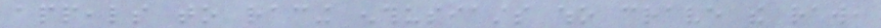appeals to racing enthusiasts who crave the raw,
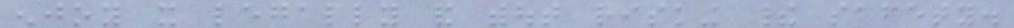enjoy it legally and without risking their safety.
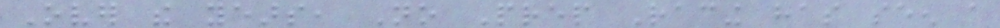Over the years, No Prep Racing has seen a
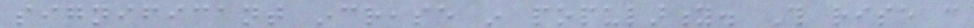significant increase in popularity. This rise can
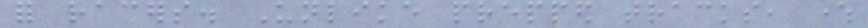for racers. Unlike prepped tracks, where
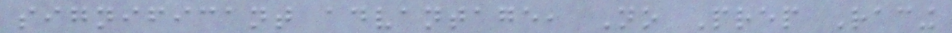significant advantage, No Prep Racing
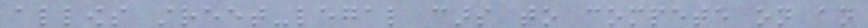allows street-legal cars to compete on an
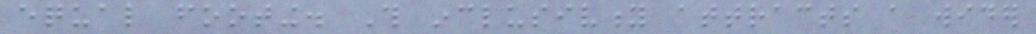equal footing. This inclusivity attracts a wider
